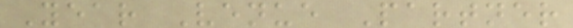Year Venue Partner
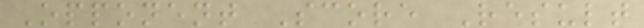Opponent Score Result
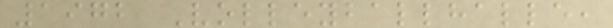1972 Volleyballhalle,
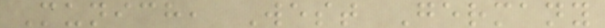Munich, West Germany
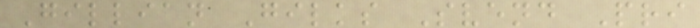Gillian Gilks Svend Pri
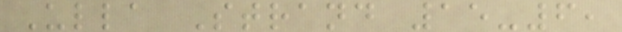Ulla Strand 15-6,
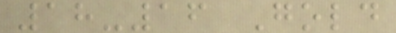18-16 Gold
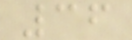36
